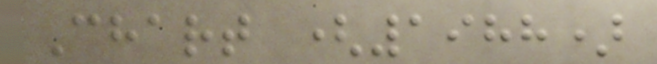Chart (1988)
